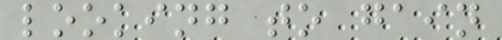looking to gain
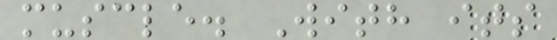muscle. With its
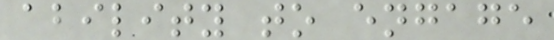ability to engage
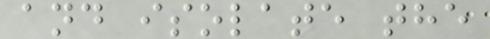and isolate the
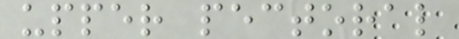upper pectoral
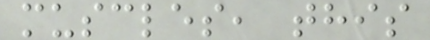muscles, this
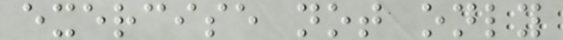exercise not only
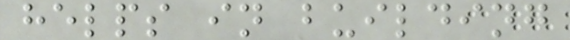helps in building
